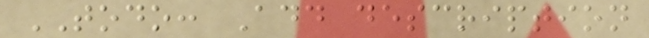TODO: Add description
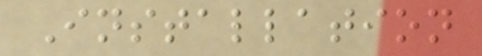Installation
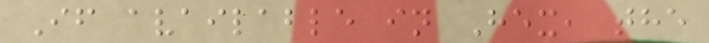If available in Hex, the
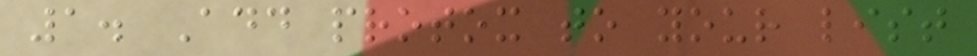1. Add protox to your list
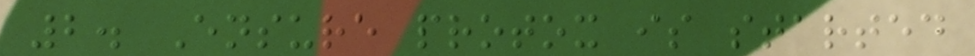2. Ensure protox is started
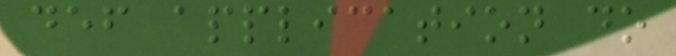def application do
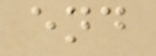end
